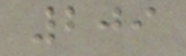209
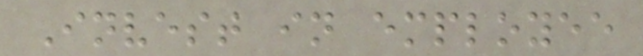Invest in employee
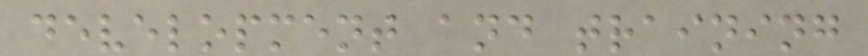development and training
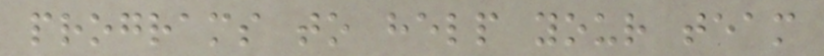programs to help your team
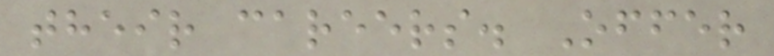their careers. Offer
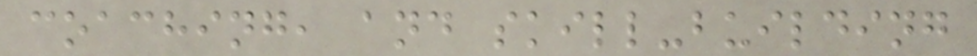coaching, and skill-building
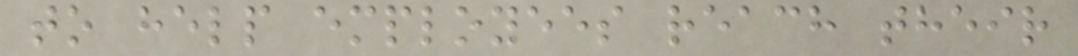to help employees reach their
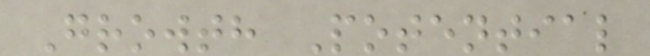Growth Potential
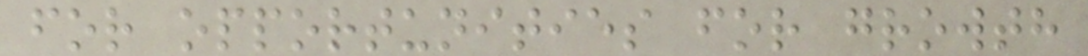for opportunities for growth
